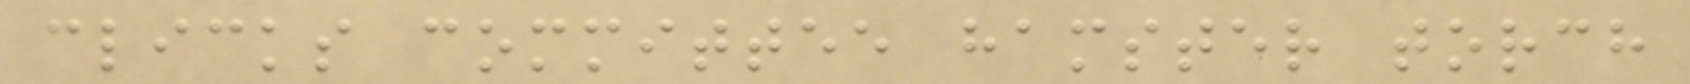clicks committee hamster torch
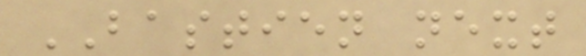BASTIEN next
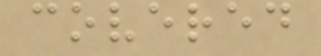covered
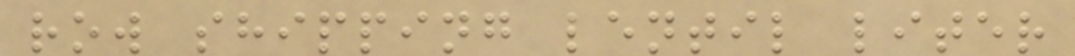row shipping lentil liter
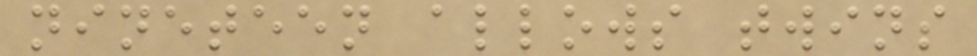nineteen allows twins
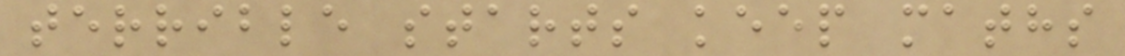terrible starts keep maths
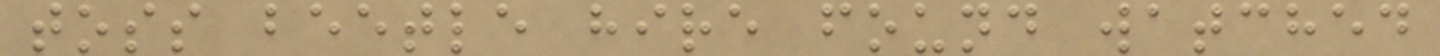toss beetle hire found watched
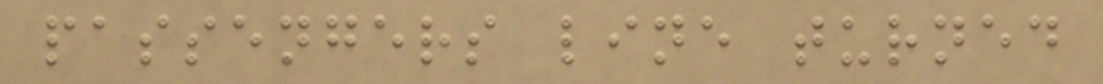passengers line turned
